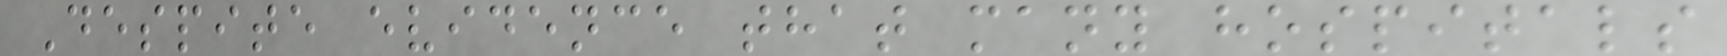Despite evidence that many hospitals
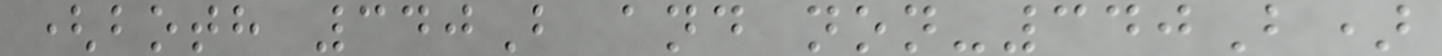(both 340B and non-340B)
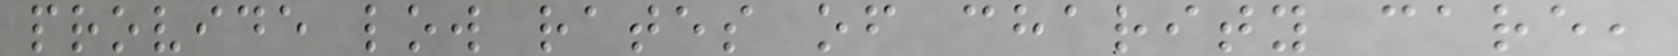provide low rates of charity care,
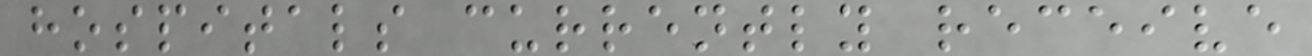hospitals currently receive
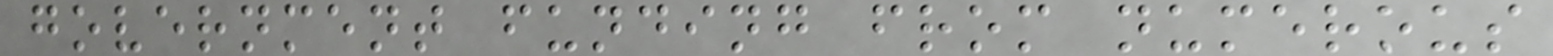government funding from numerous
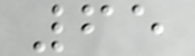65
